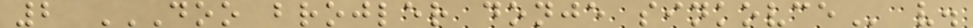2 DOO BROJLER DONJE SINKOVCE v.
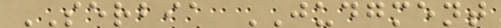SERBIA JUDGMENT
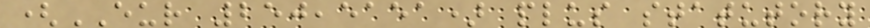(EUR 250,5151) plus statutory
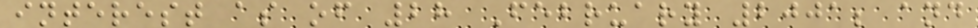interest as of 28 February 2001; and
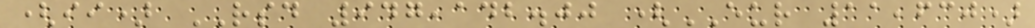(ii) RSD 947,142.00 (EUR 11,630)
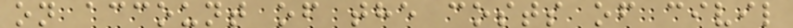on account of the costs of civil
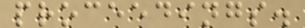proceedings.
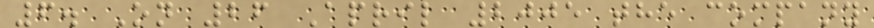6. On 26 April 2005 the company
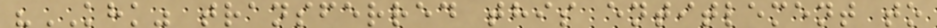"KHK" transferred this entitlement to
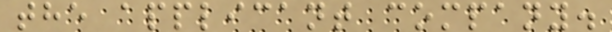the applicant company.
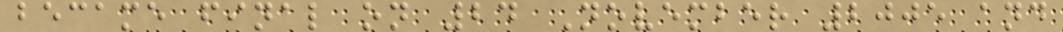became final on 24 November 2005 and
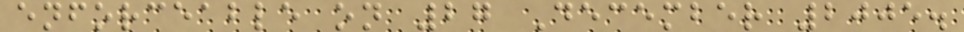enforceable on 27 December 2005.
